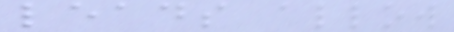leads allow
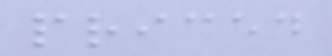priced
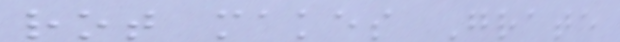rot makes Grate
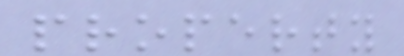property
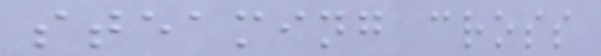steaming cross
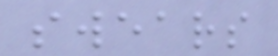swears
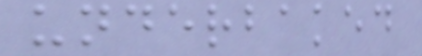underbaked
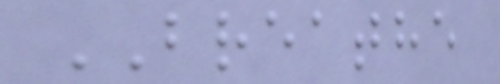BREATHE
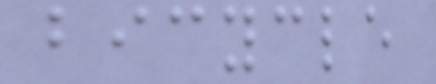bicycle
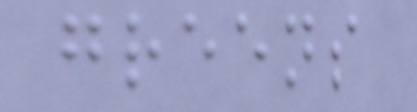greens
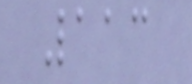113
